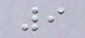9
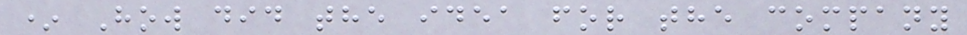* How did the idea for the company
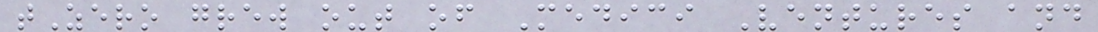tZero grew out of Medici Ventures and
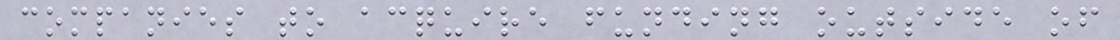companies to acquire funding outside of
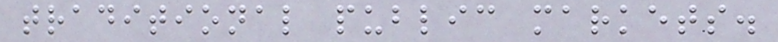traditional public markets.
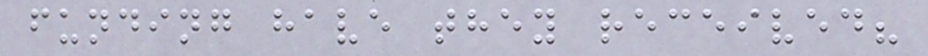funding have they received?
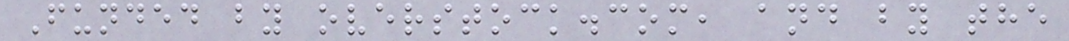Funded by overstock.com, and by the
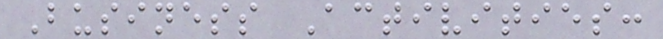Business Activities:
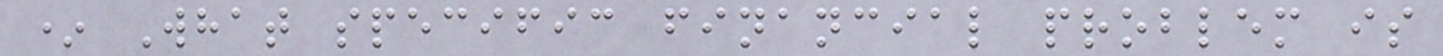* What specific financial problem is
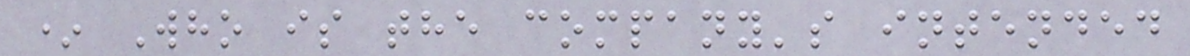* Who is the company's intended
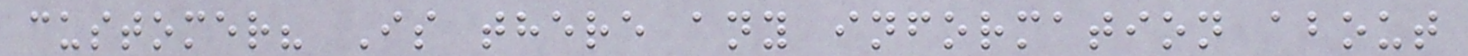customer? Is there any information about
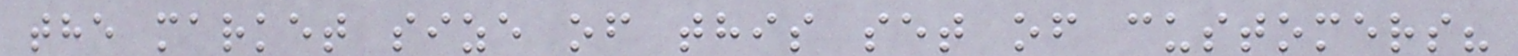the market size of this set of customers?
